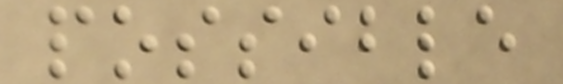possible
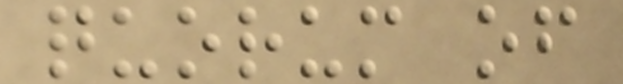quorum of
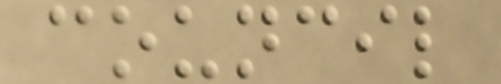council
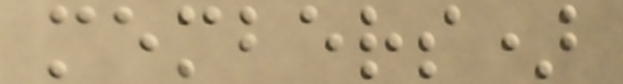members)
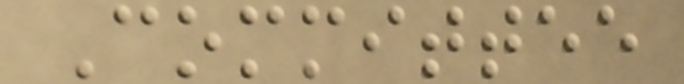Committee
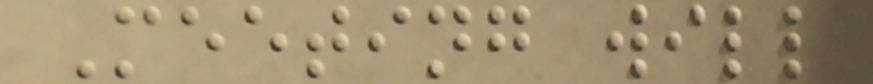Meeting will
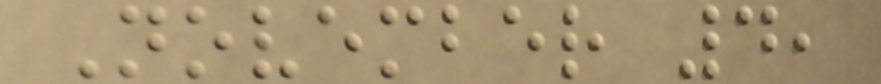November 4,
